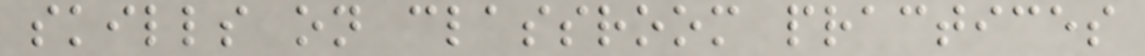skills on classroom practices
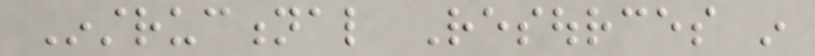Instructional Resources in
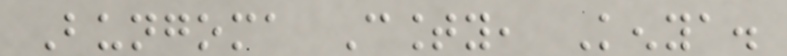Bungoma County, Kenya.
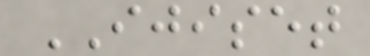IJISET
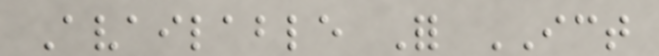Available For ICT
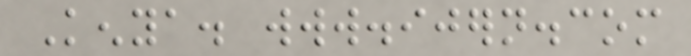Kenya. www.ijern.com
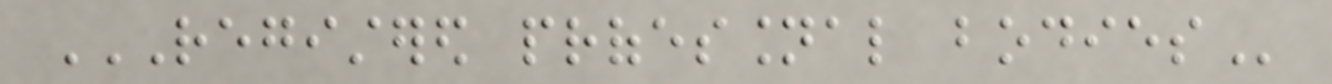REGISTERED PROFESSIONAL BODIES
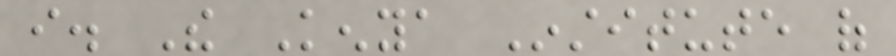i. The Kenya Institute of
